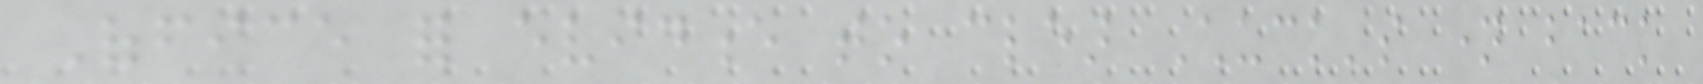Office for evidence to clear Chuck's name back
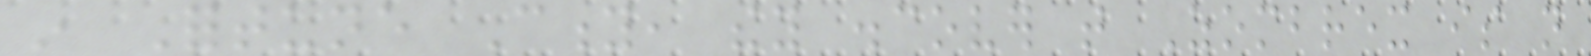in Fortune City, they discover that Zombrex is not
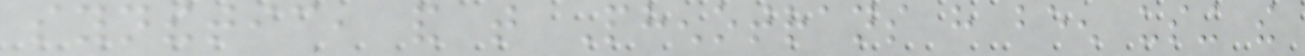synthetic, and that Phenotrans have been using the
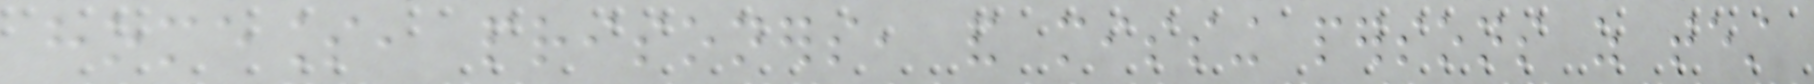homeless, prisoners, and missing persons as test
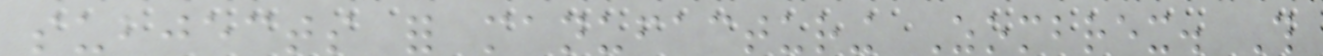subjects for manufacturing Zombrex. This
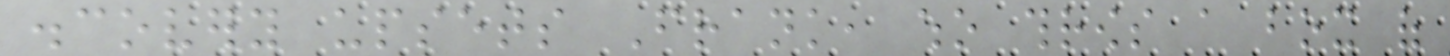discovery upsets Frank, who throws a box of
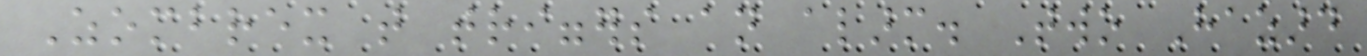Zombrex that triggers an alarm. Two Hazard
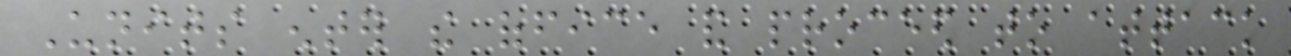Units enter the office and proceed to attack
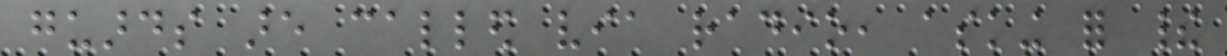guards are called via radio, asking for their
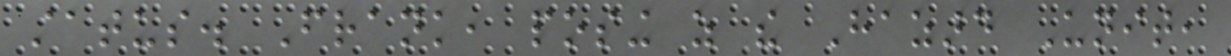status. Frank, posing as the Hazard Unit,
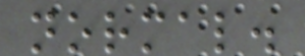normal.
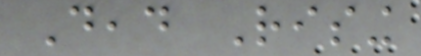Dead Rising
